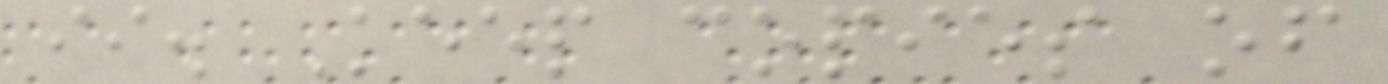ii. Keep copies of
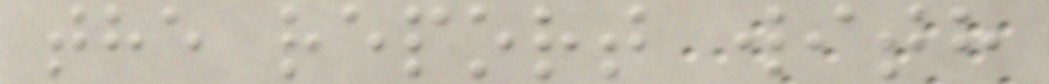the report with
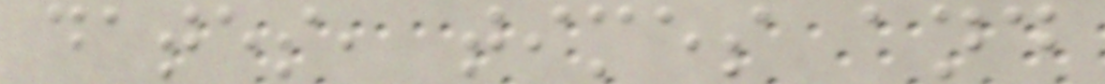dates, times and
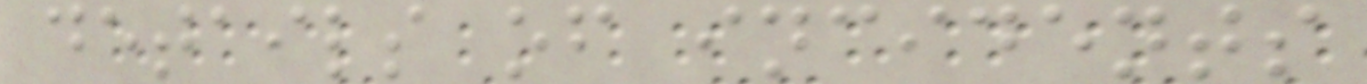details of incidents
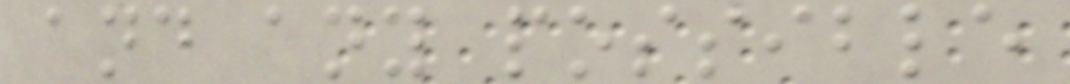and any possible
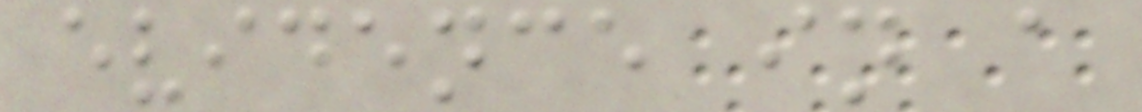evidence in a
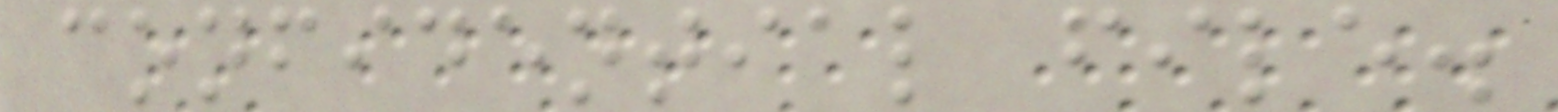confidential file.
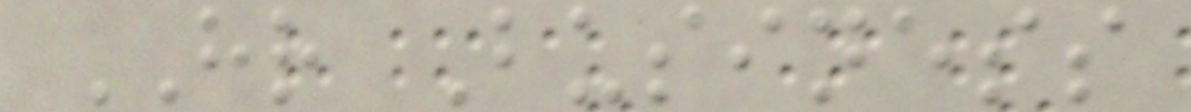HR Business
